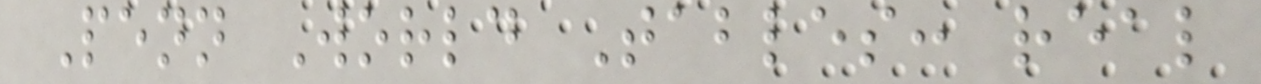Penn World Tables: real
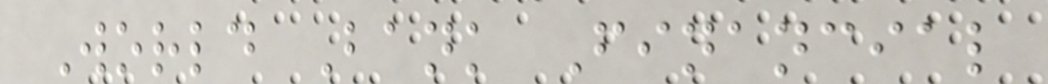World Bank Financial
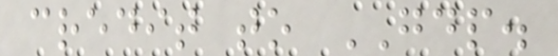credit to GDP.
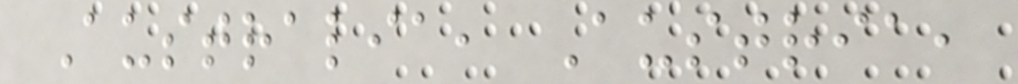Australia, Austria,
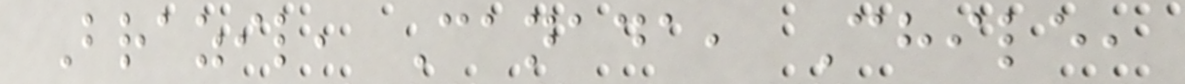Brazil, Canada, Chile,
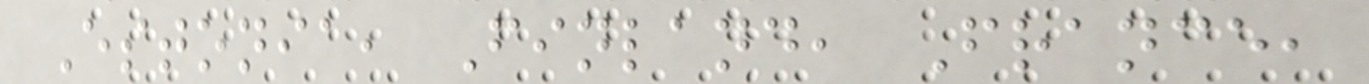Estonia, Finland, France,
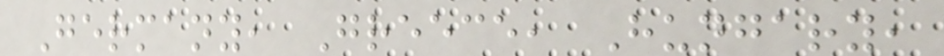Germany, Greece, Hungary,
